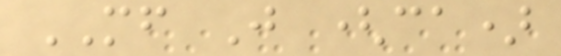MF J (ca)
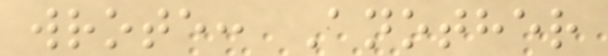wrote: Another
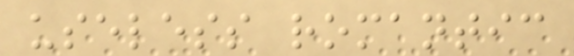useless romantic
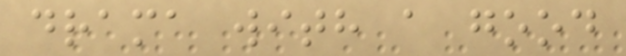drama with a good
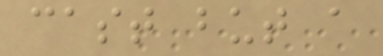cast but a
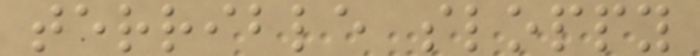terrible sloppy
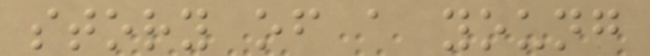story of a young
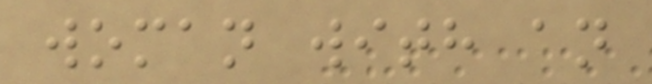woman with an
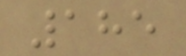185
